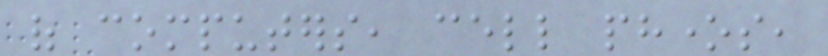of computers, cell phones,
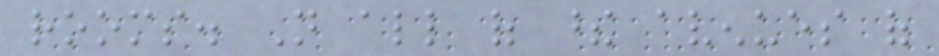rooms. Not all of these avenues of
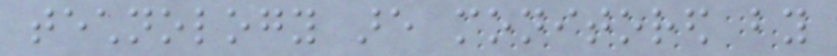technology are monitored by
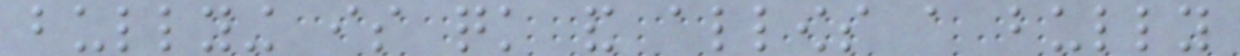bullying is quick and allows a bully
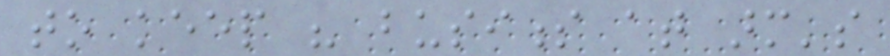to keep his business at arm's
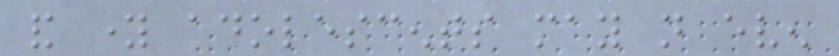and young adolescents may not even
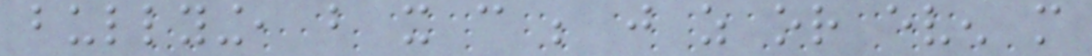bullying, but it can be just as or even more
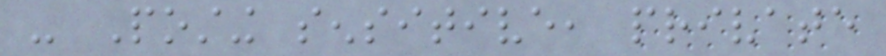- Posting sensitive, private
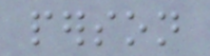person
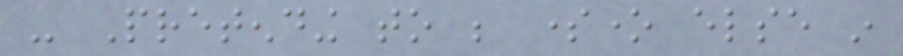- Pretending to be someone else in
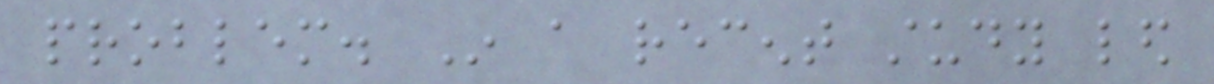problem. In a recent study led
